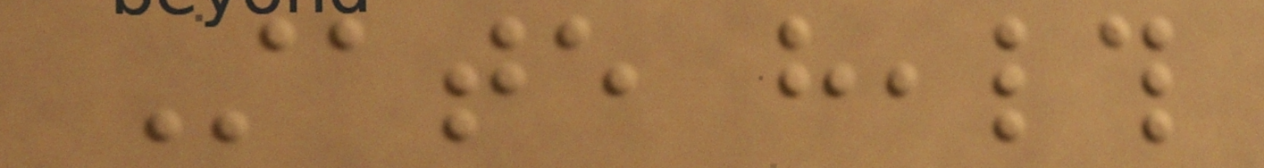State health
